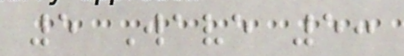5 Wave 5:
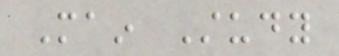Main Study
